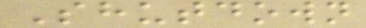Shutdown
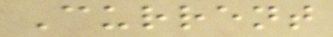Current
